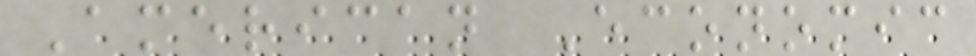American Economic
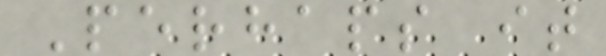Perhaps it
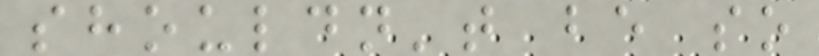shouldn't be so
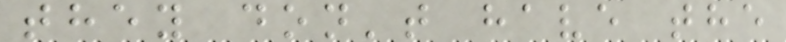they don't have the
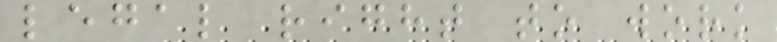legal right to work
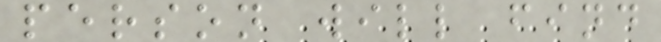person will find
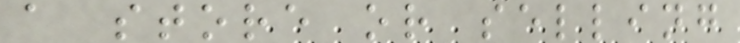a store or selling
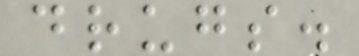drugs.
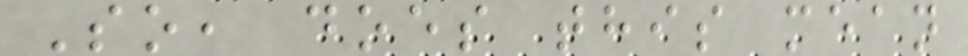So, does this mean
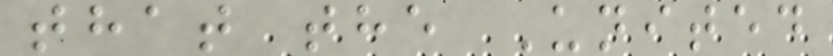that the United
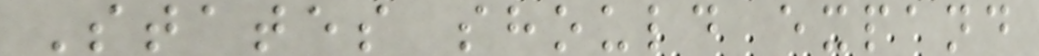States should expand
